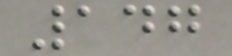147
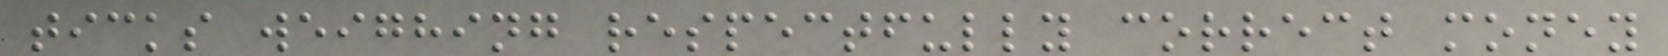ticks weighing respectfully correct money
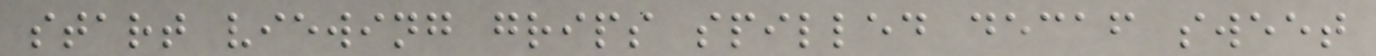start viewing grips spilled decaf sweet
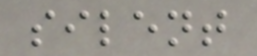silent
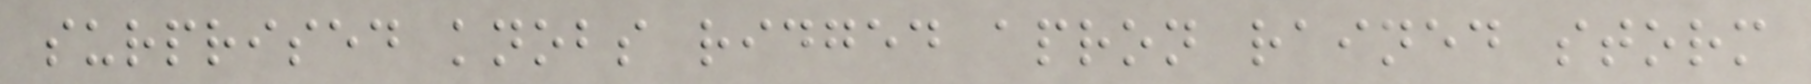surprised knobs ridged apron rained storm
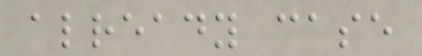already case
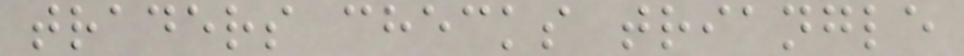traders checks triangle
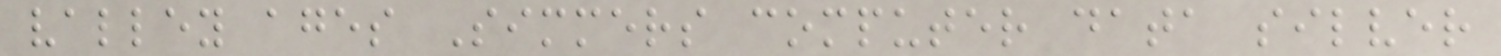valley ages Simmers computer data silver
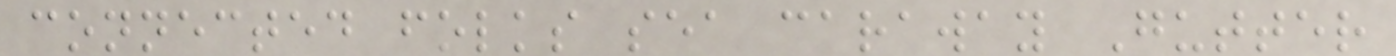connected folks sea caraway Gutter
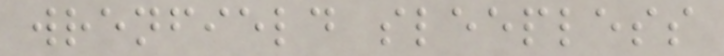wrenfield sleepless
